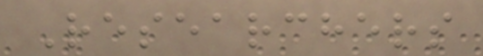Researchers
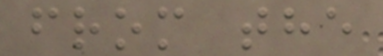from the
